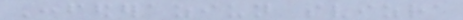Confederaziun svizra
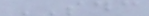SDC
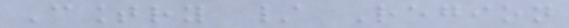Country / Region
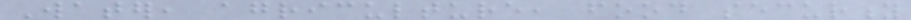Water, agriculture, food security
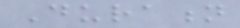Duration
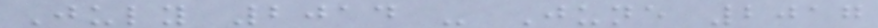July 2014 - June 2017
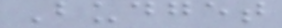Budget
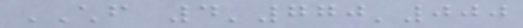CHF 4'770'000
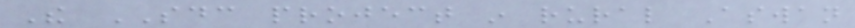The SDC project in rural Aswan
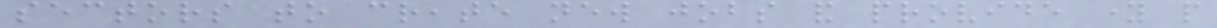sectors to create new jobs and provide young people
